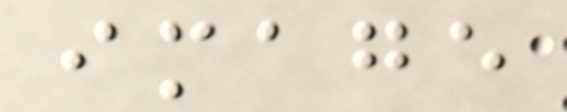image
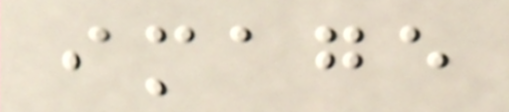image
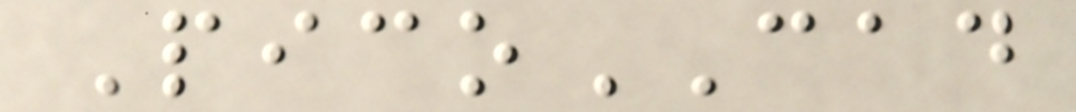PicoCAD
